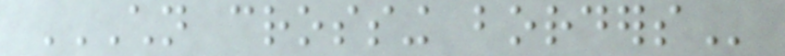CHILDREN CROSSING BORDERS
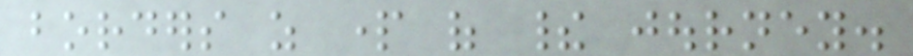borders as part of their journey.
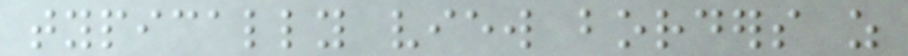typically view borders as
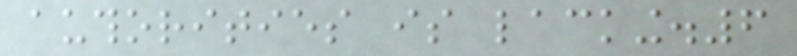authorities is lacking.6
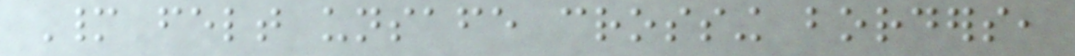Many felt unsafe crossing borders,
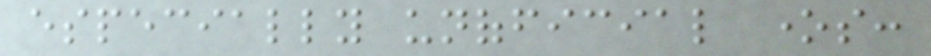especially unofficial ones:
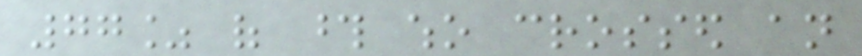77% of those who crossed an
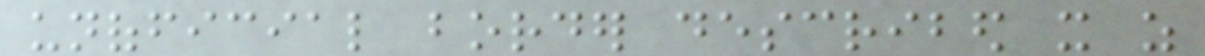unofficial border described it as
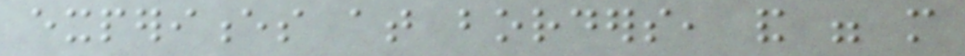experiences at borders, and were more
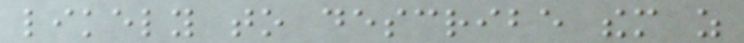likely to describe them as
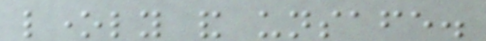lonely and unsafe.
